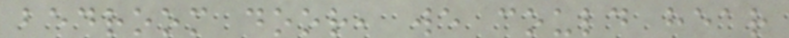bedroom door, we could hear
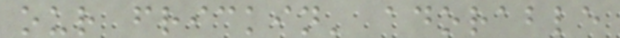our frickin' adorable
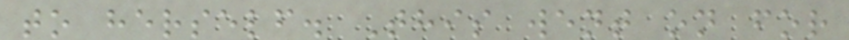to herself. This went on for
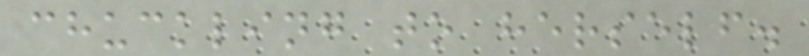chuckling to herself.
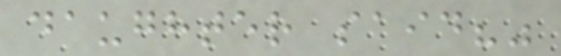daughter said?"
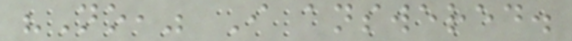"No," I answered.
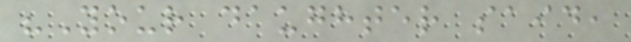"Your daughter said,
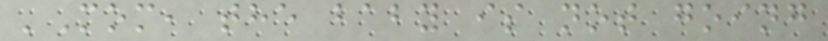'Mom, the baby is not going
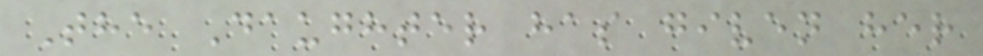The Daughter has given her
